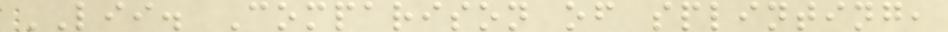LII. Comparison of splinting,
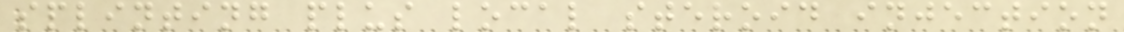splinting plus local steroid injection
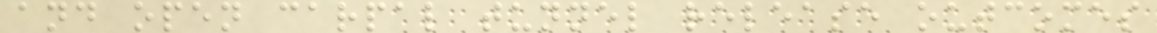and open carpal tunnel release outcomes
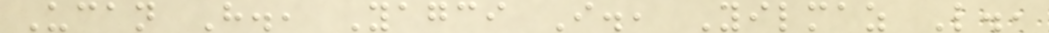Ucan H., Yagci I., Yilmaz L.,
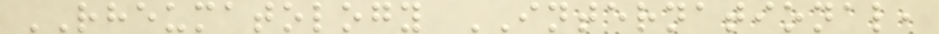RHEUMATOLOGY INTERNATIONAL,
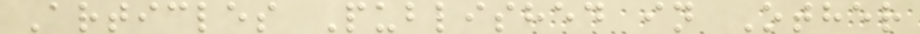Articles Published in Other
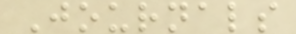Journals
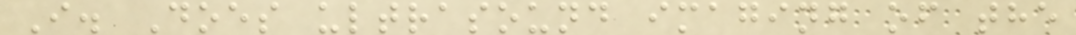I. Does ultrasound imaging of the
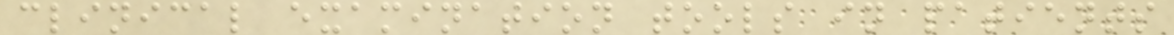clinical examination tools in patients
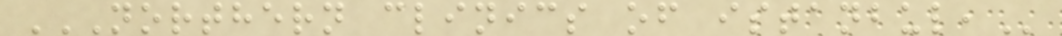NORTHERN CLINICS OF ISTANBUL,
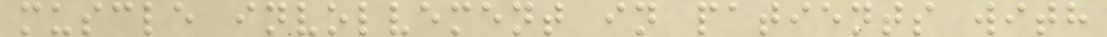muscle involvement in patients with
